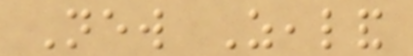New Zealand
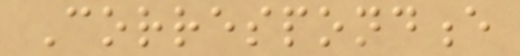Correspondence
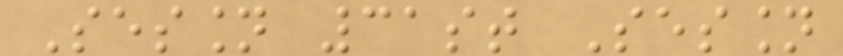Session 31st Session
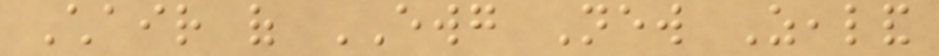Chair of EWG New Zealand
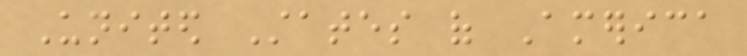United States of America
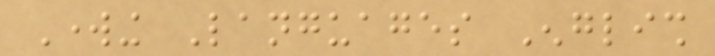Working Languages English
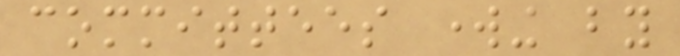committees working by
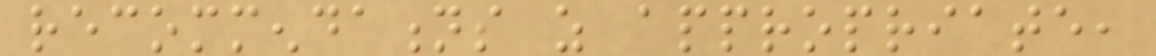recommendations as appropriate,
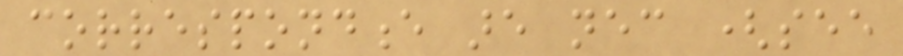correspondence are necessary (see
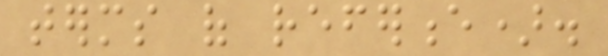terms of reference).
